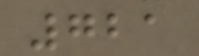721
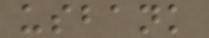usbank
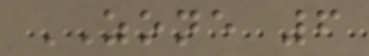ZONE 6
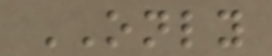ONLY
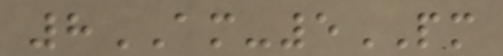8AM-5PM
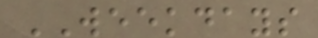WEEKDAYS
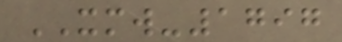XMW-1797
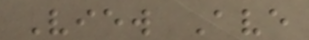View Ave
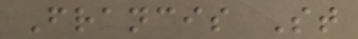Francis St
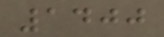1400
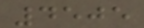4505
